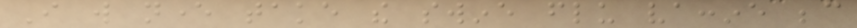I will never take the swine flu vaccine because
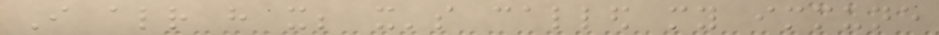I already have it; it's called my immune
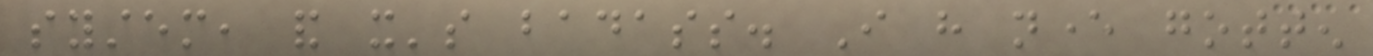system, and it's badass. I have never gotten
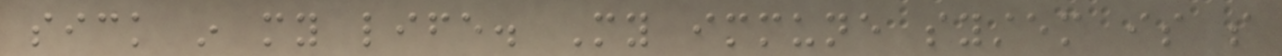sick in my life. My immune system is so
